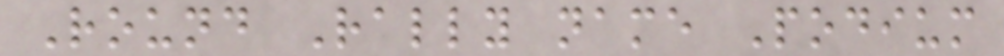Round Rally name Podium
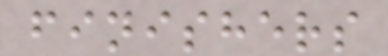finishers
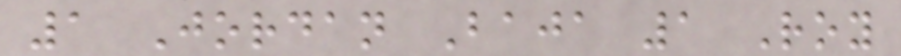1 Jordan Baja 1 Roy
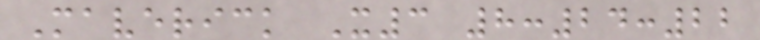Maverick X3 8:24:22
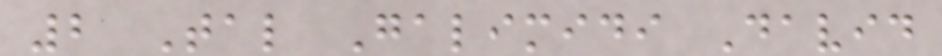2 Tal Galimidi David
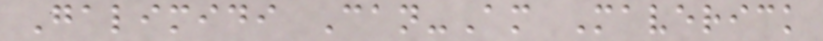Galimidi Can-Am Maverick
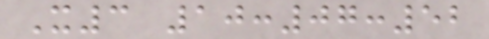X3 10:07:52
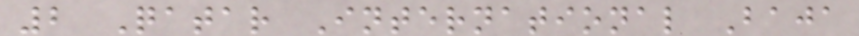2 Qatar International Baja
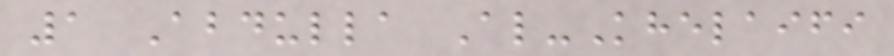1 Abdulla Al-Khelaifi
